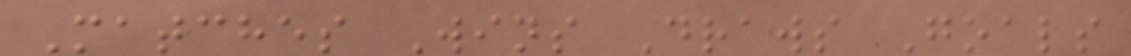Matches Wins Draws Goals
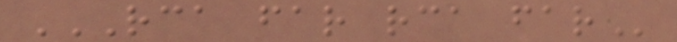RCA FAR RCA FAR
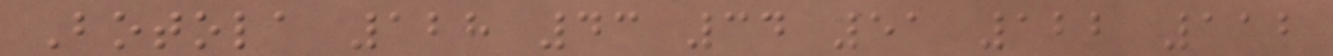Botola 128 43 34 51 122 112
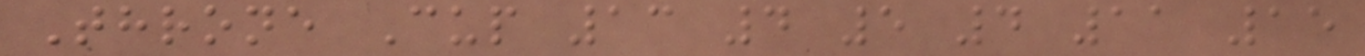Throne Cup 13 4 5 4 11 15
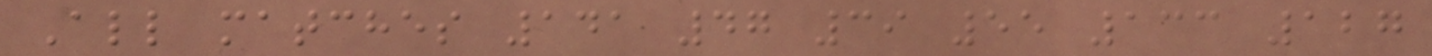All matches 141 47 39 55 133 127
